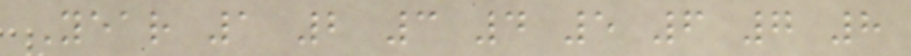Year 1 2 3 4 5 6 7 8
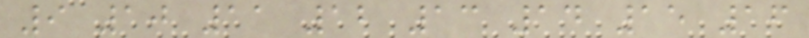9 10 11 12 13 14 15 16
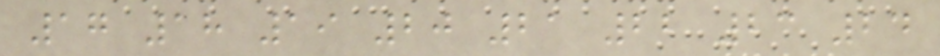17 18 19 20 21 22 23 24
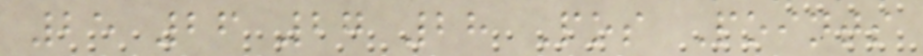25 26 27 28 Pos Points
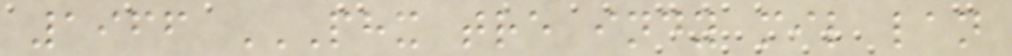1966 PHX TRE INDY MIL LAN
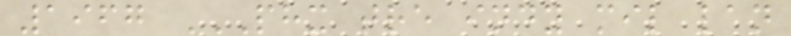1967 PHX TRE INDY MIL LAN
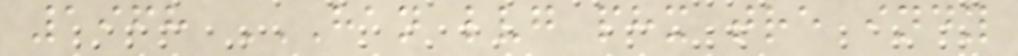1968 HAN LVG PHX TRE INDY
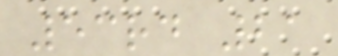53rd 21
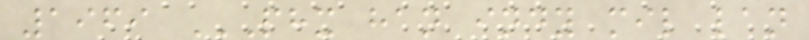1969 PHX HAN INDY MIL LAN
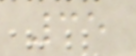35
